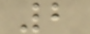2
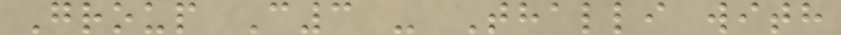Group C3 - Thalli with
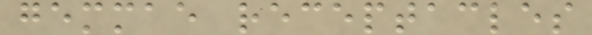gemmae receptacles
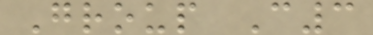Group C3
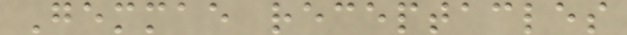Gemmae receptacles
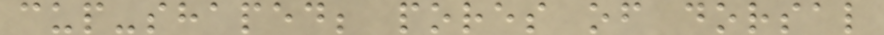cup-shaped; pores of dorsal
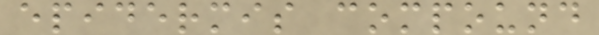epidermis compound
